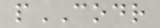pCODR
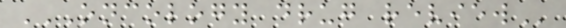ONCOLOGY DRUG REVIEW
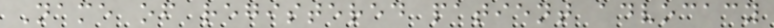Name of registered patient advocacy
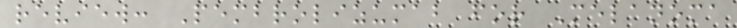review: Pembrolizumab for Melanoma
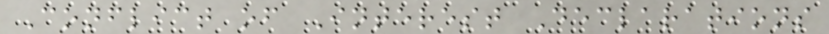Conflict of Interest Declarations
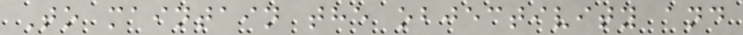To maintain the objectivity and
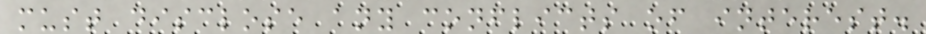must disclose any conflicts of interest.
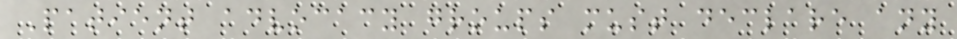Patient advocacy groups must declare any
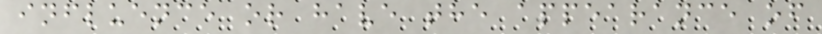influence or have the appearance of
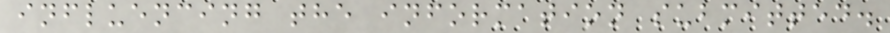influencing the information submitted.
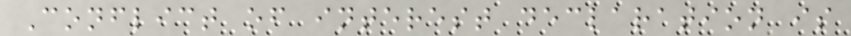Conflict of interest declaration is
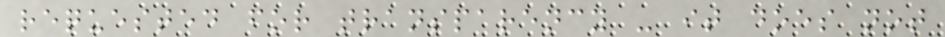requested for transparency - it does not
